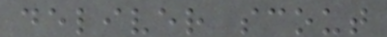deliver scout
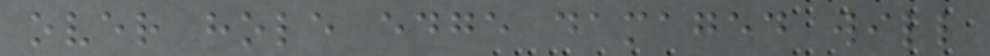over hole edge damaged will
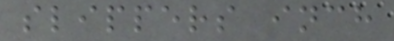slippers inch
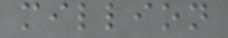million
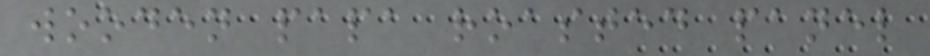wooden papa roasted panel
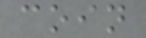coin
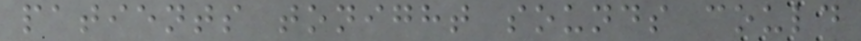patients tonight sounds could
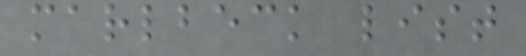marlbeck list
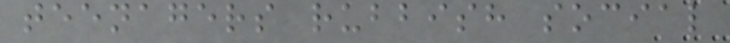teenagers rubbish social
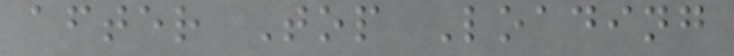after Top Loading
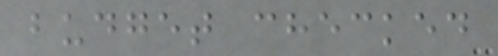budget checked
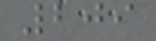209
